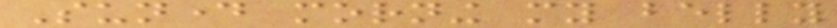Sunday morning my belly
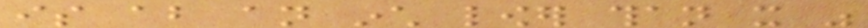is about an inch lower than it was
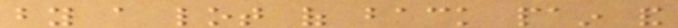by a lot of back pain and
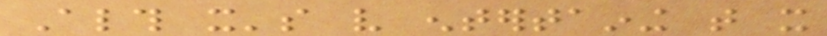Although it's very entertaining that it
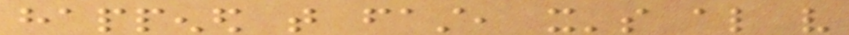happened that fast, it's also very
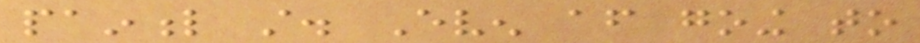painful still. Even after going to
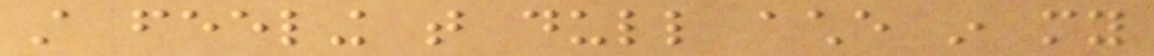still feeling that dull ache in my
